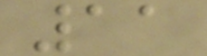11
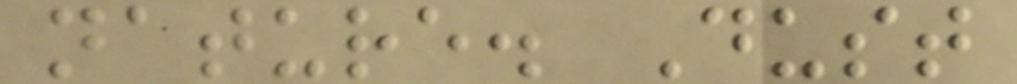nature. Dust
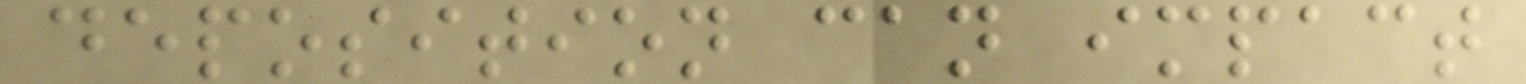deposition can impact
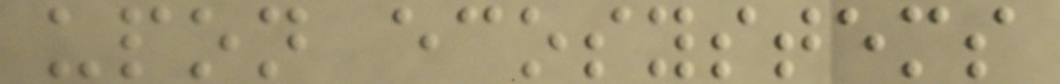upon ecosystems
